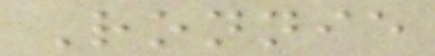Ronnie
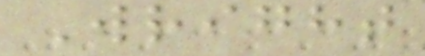Wright
